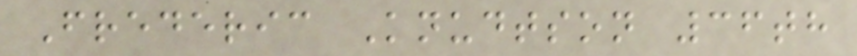Frederic Knudtson 36th
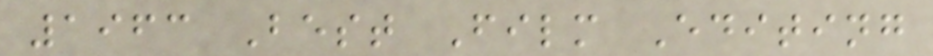1963 Best Film Editing
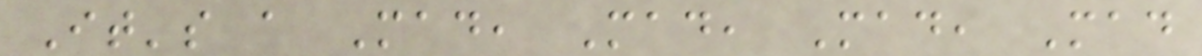It's a Mad, Mad, Mad, Mad
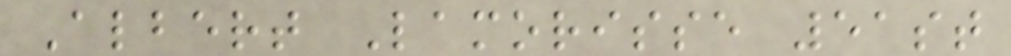Albert Lamorisse 51st
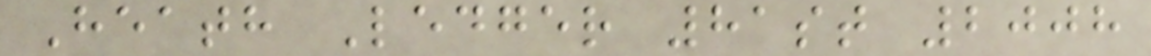Heath Ledger 81st 2008
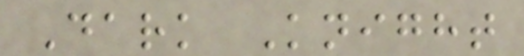Dark Knight
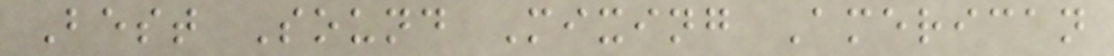Best Sound Mixing American
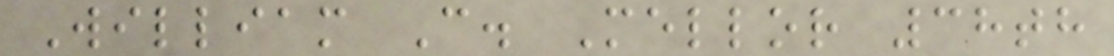William C. Mellor 38th
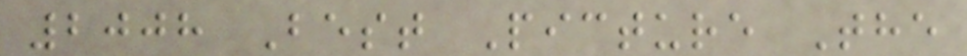2008 Best Picture The
